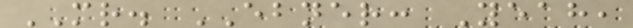MR. EBNER: Yeah,
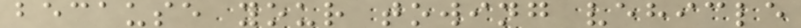because your towing vehicle
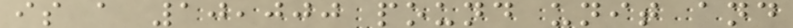is a 10,000 pound unit and
